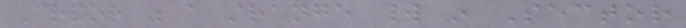Crandor was a strange world in Sector
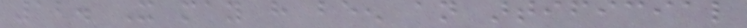12. It may have been an artificial
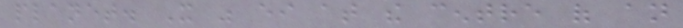planet. It was either at the centre of an
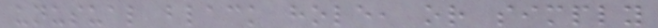unusual black hole, or simply
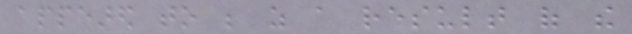appeared to be as a result of the
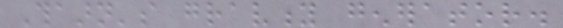Thaarn's gravity generator.
